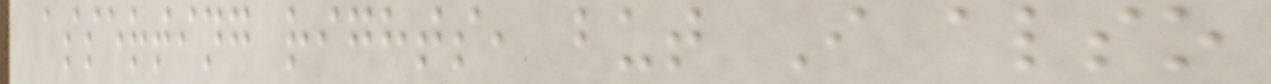asserting rights, but I also
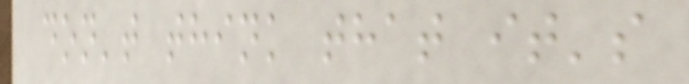don't think that it's
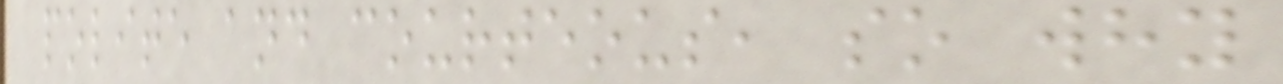polite and courteous, so why
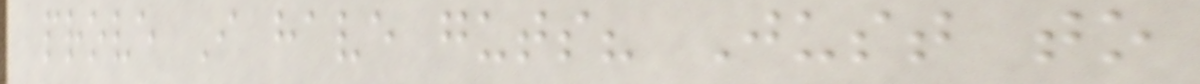prove I have guts? Just to
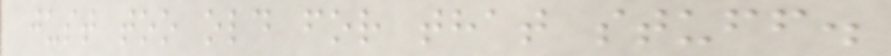just too old for that stuff.
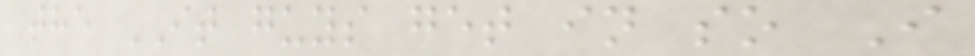the IT guys get in so I
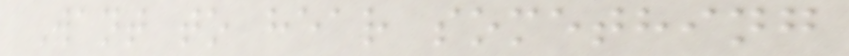Want to hear something
